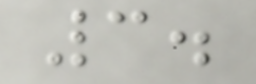3.
